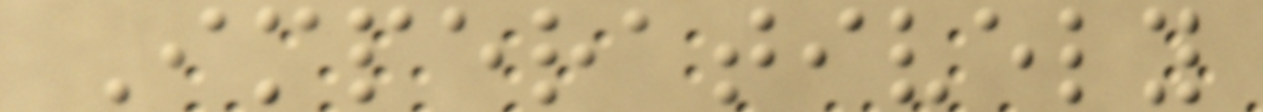Imperatively
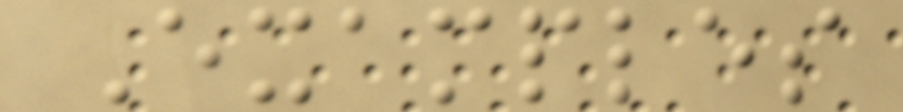Examples
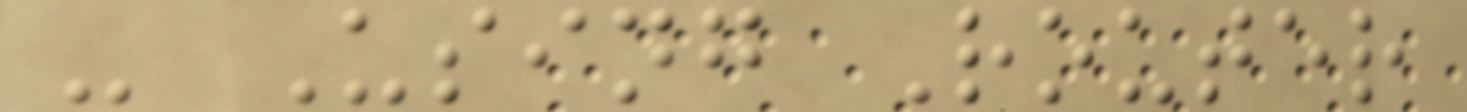- Using Router
